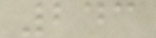243
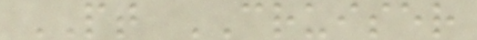PT CRUISER
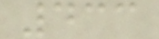433
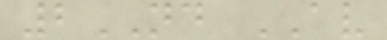2ND AV
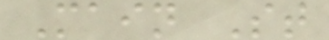Main St
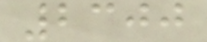2300
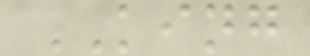KING
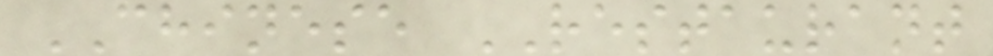CHINESE RESTAURANT
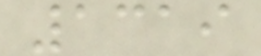1319
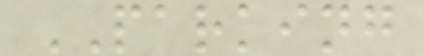PARKING
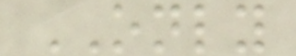ONLY
